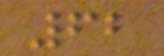62
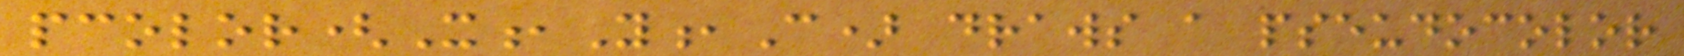pcolor(X,Y,C) draws a pseudocolor
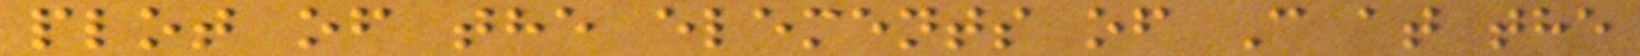plot of the elements of C at the
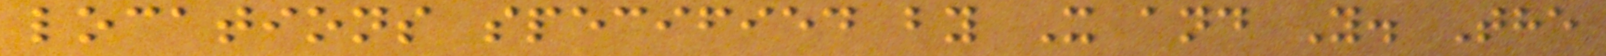locations specified by X and Y. The
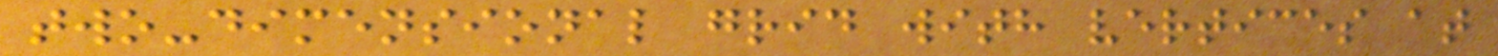two-dimensional grid with vertices at
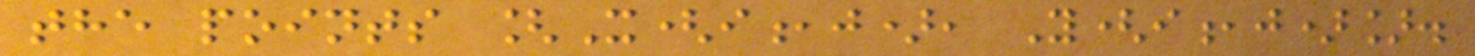the points [X(i,j), Y(i,j)].
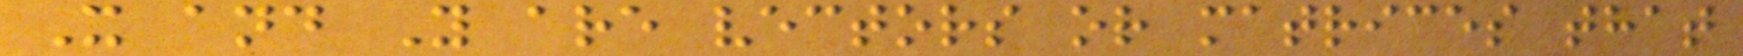X and Y are vectors or matrices that
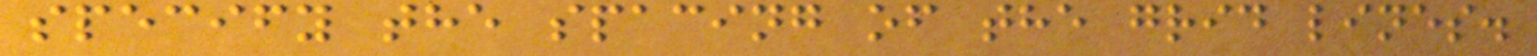specify the spacing of the grid lines.
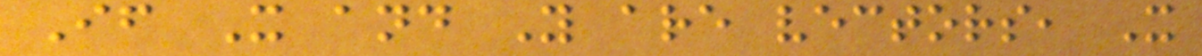If X and Y are vectors, X
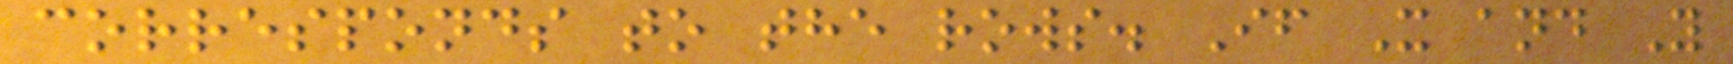corresponds to the rows. If X and Y
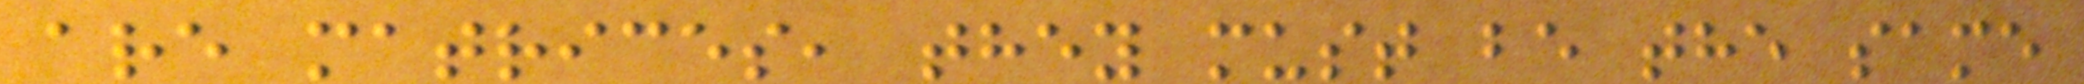are matrices, they must be the same
